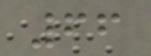66
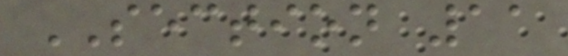SECTION 11
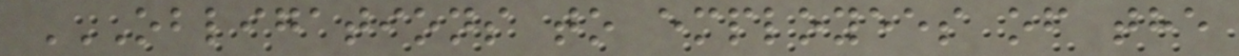OBLIGATIONS TO EMPLOYEES OF THE
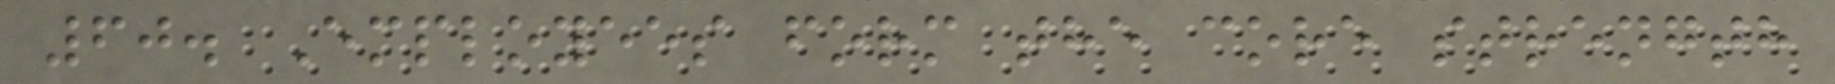60. Employees form the core strength
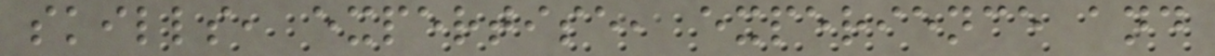skills, expertise, experience and
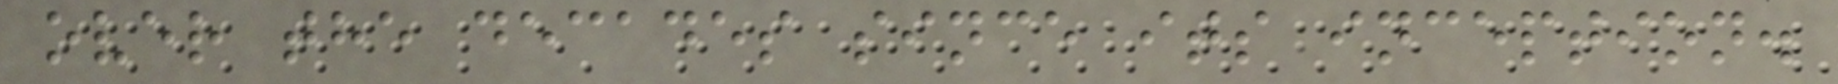over the decades since its inception.
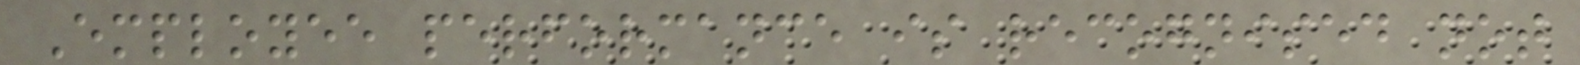Employee performance is recognised not
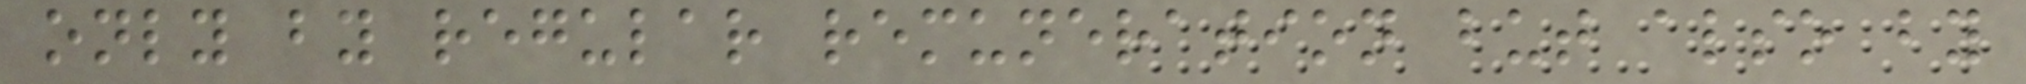only by regular remuneration but also by
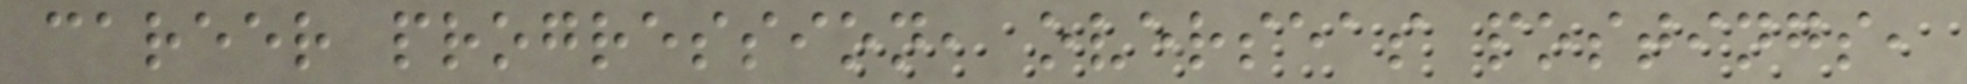career progression, overseas postings,
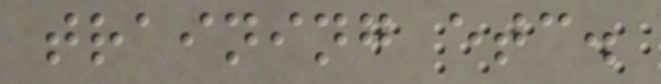training etc.
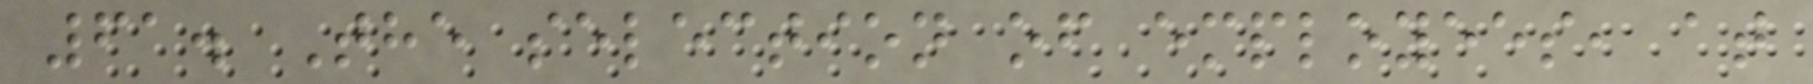61. The selection of employees, at
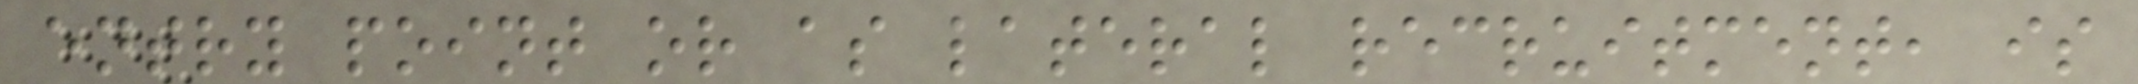entry point or as lateral recruitment, is
